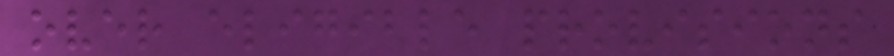over eligible provisions
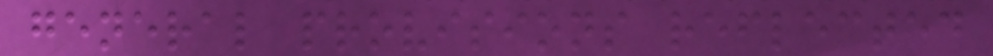general provisions reflected
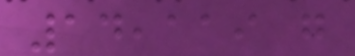14,119 g
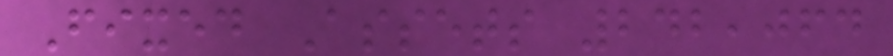Fixed Assets 242,064
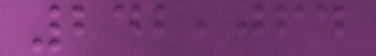242,064
